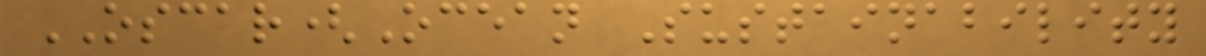OSCAR(Ocean Sustainability
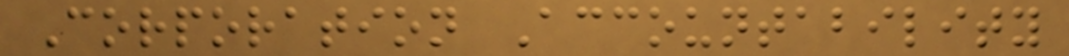Corporation Accountability
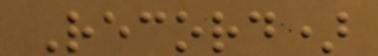Record)
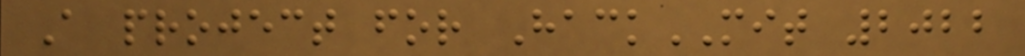A project for HackMIT 2022
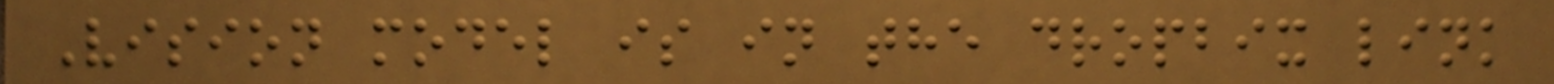Vision model is in the dropbix link
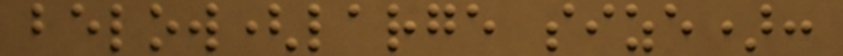below(large size):
